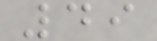49
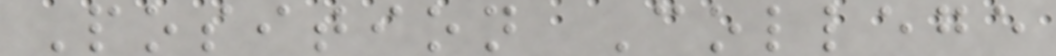Position College
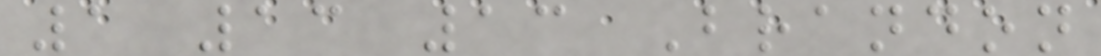1 13 13 Brandon
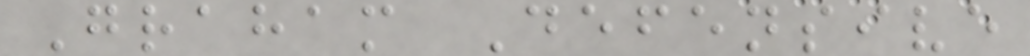Graham Defensive
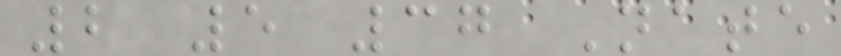2 5 37 Nate
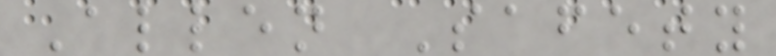Allen Safety
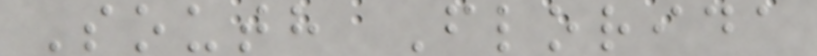South Florida
